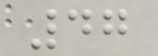47
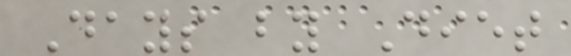Days by Diet
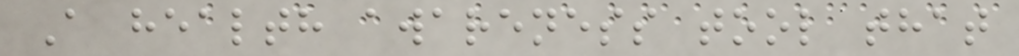A health awareness tool that
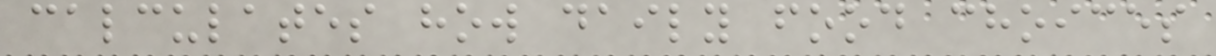calculates how daily food choices
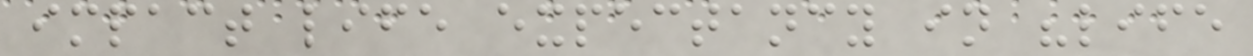impact life expectancy in "life
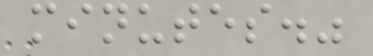minutes."
